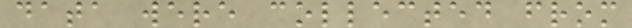data were collected from
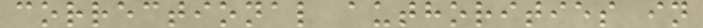correctional authorities in
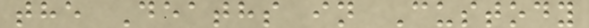the Deaths in Custody
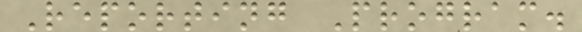Reporting Program.
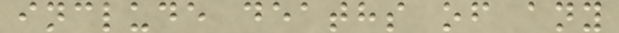include deaths of any
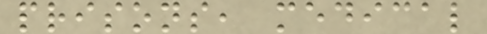prisons, medical
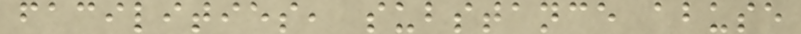facilities, substance abuse
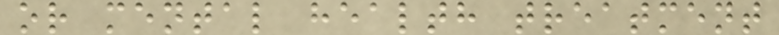or mental health treatment
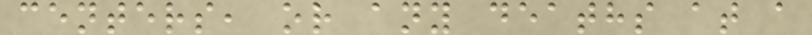centers, or any deaths at a
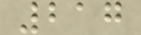217
